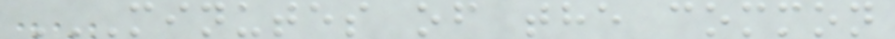MINUTES OF THE COMMON
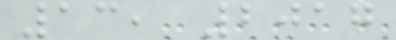13, 2017
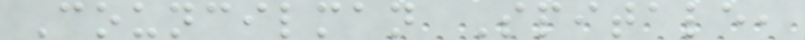Councilman Spitale,
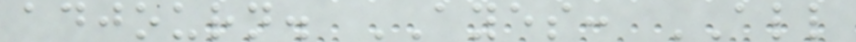adjourn. AYES: ALL
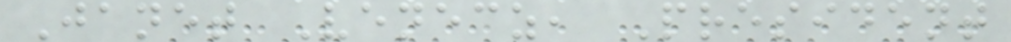Janet Venecz, President
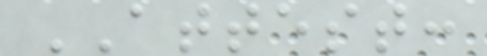ATTEST:
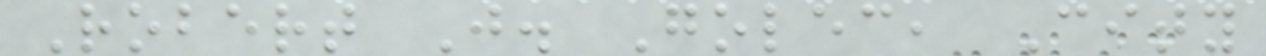Robert J. Golec, City
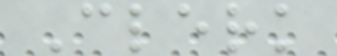Clerk
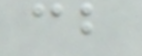cb
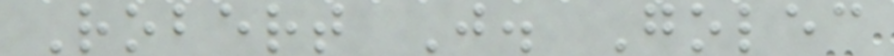Robert J. Golec
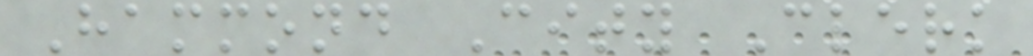Hammond City Clerk
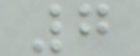7
